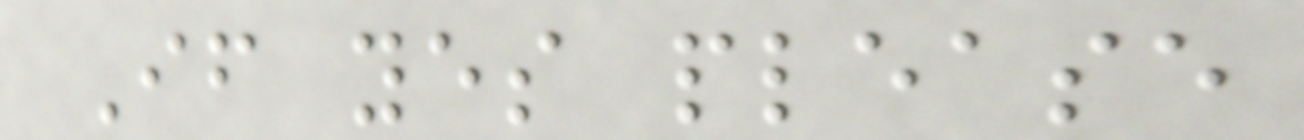If yes please
